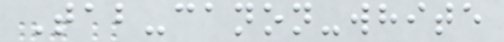Tab-canon-white
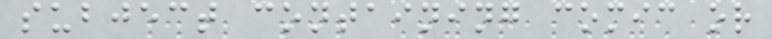subject containing comic or
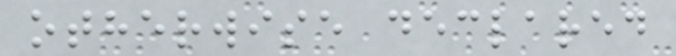otherwise declared
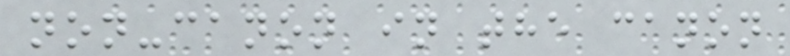non-canon in the canon
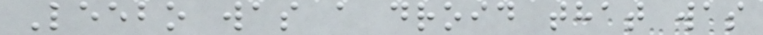Leebo was a droid that was
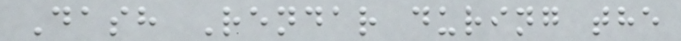Dash Rendar during the
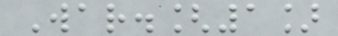War.[1]
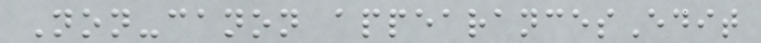Non-canon appearancesEdit
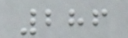286
